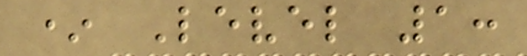* Level 1:
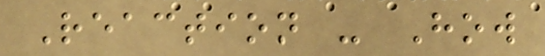Reaction - How
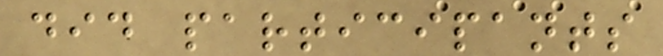did participants
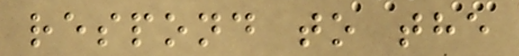respond to the
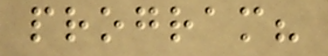program?
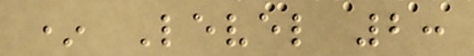* Level 2:
